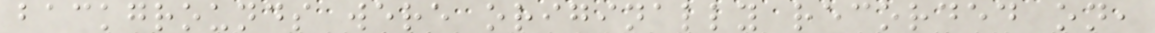backgrounds were originally recorded on,
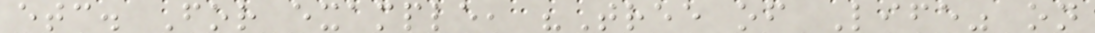etc. For example, "Tree of Life" on
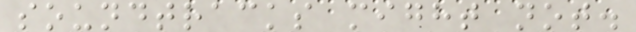soundtracks might not.
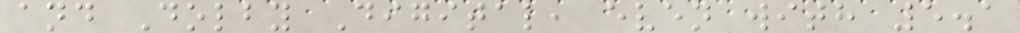and Dolby Digital, even with 5.1
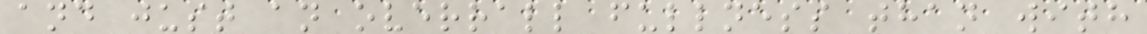and just an overrall fullness than with
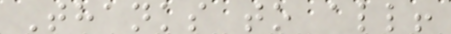Thanks to all!
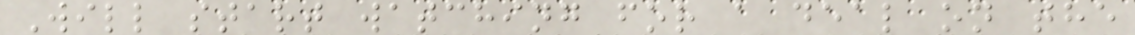Will start watching for a deal on the
